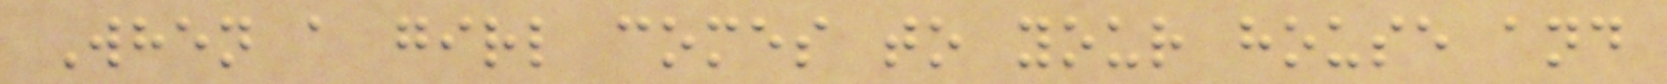When a girl comes to your house and
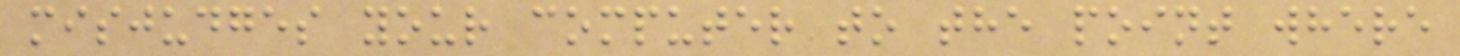misjudges your computer to the point where
